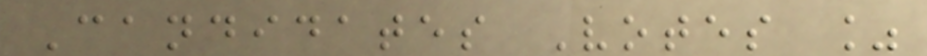Candidates Votes %
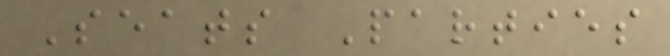Seats Parties
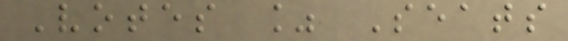Votes % Seats
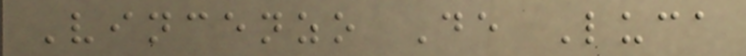Vincenzo De Luca
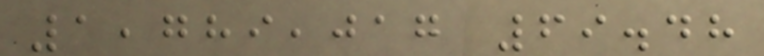1,789,017 69.48
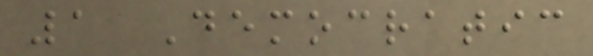1 Democratic
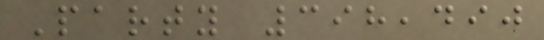Party 398,490
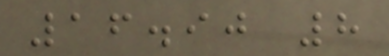16.90 8
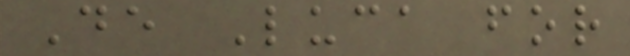De Luca for
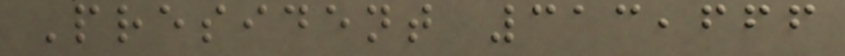President 313,666
